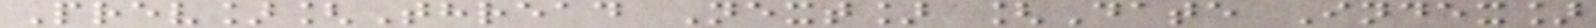Prev][Thread Next] [Date Index]
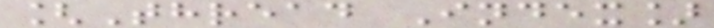[Thread Index]
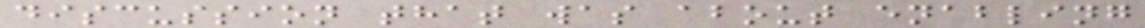discussion that was about enabling
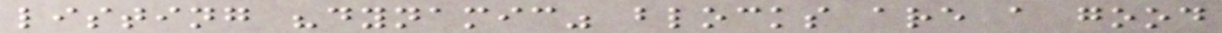listing "dynamic" blocks are a good
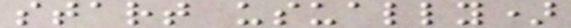start usually)
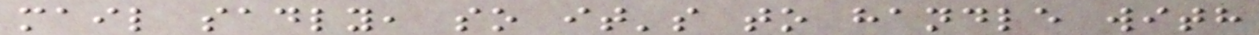mail sadly, so it's to handle with
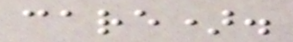care).
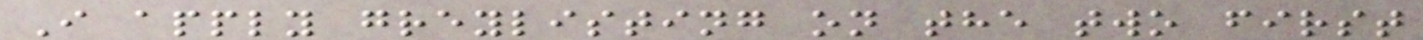I apply greylisting on the two first
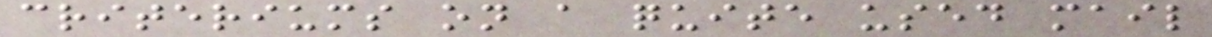criteriums on a quite used mail
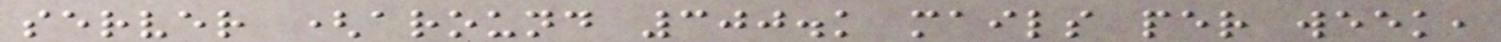server (around 300.k mails per week,
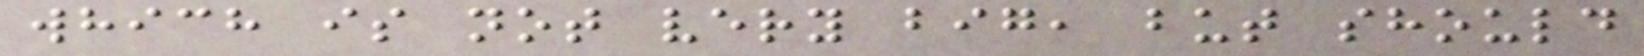which is not very big, but should
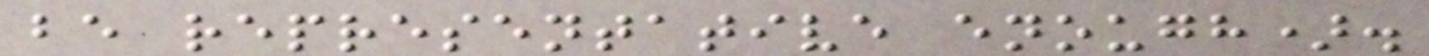be representative enough).
